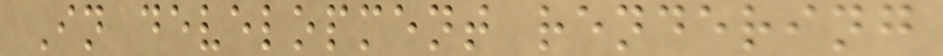In development rendering
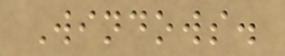Windows.
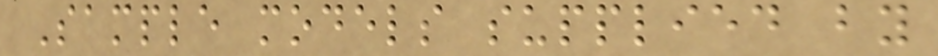Sample models supplied by
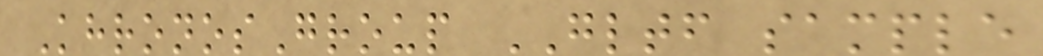KhronosGroup GLTF sample
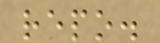repo.
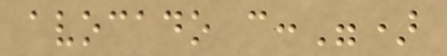avocado c:")
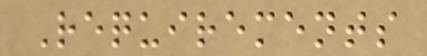Requirements
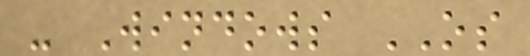- Windows OS
